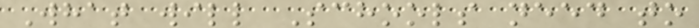What will Schools need to
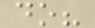do?
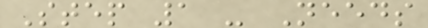Step 1 - Needs
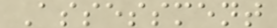Assessment
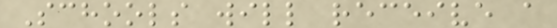Schools will receive a
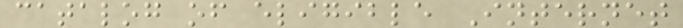catalog of eligible Internet
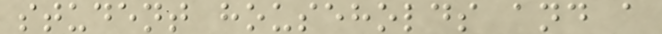student households and a
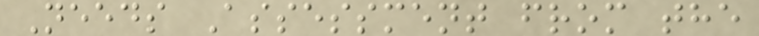Needs Assessment from the
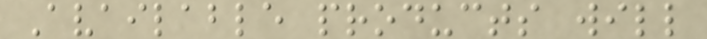Available products will
